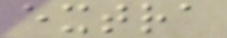extra
